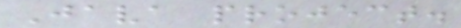Java project.
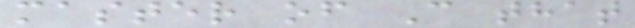master of C that
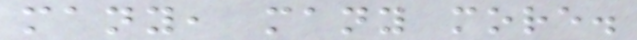many, many more.
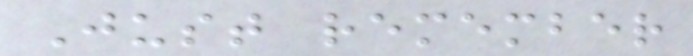Just remember
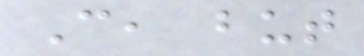C, but
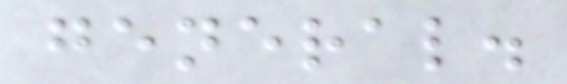general.
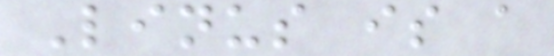Linus is a
